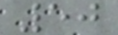50
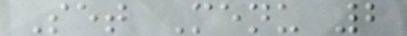Set Menu 2
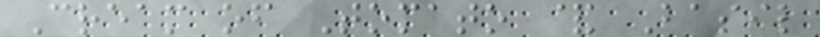Cream of Tomato & Basil
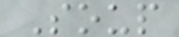Soup
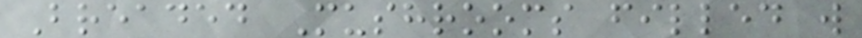Breaded Mushrooms filled w
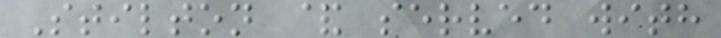Stilton & served with
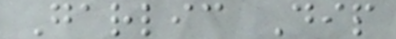Garlic Dip
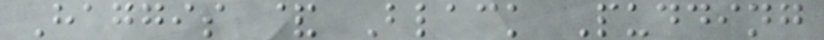Haggis & Black Pudding
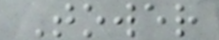Tower
